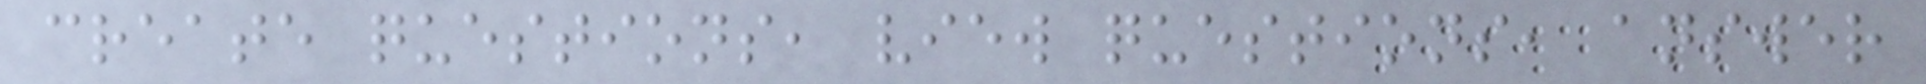create questions, view questions, answer
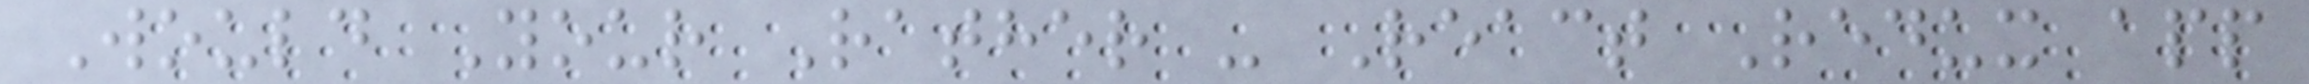Would Your Rather - React Redux app
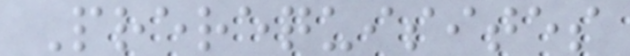Prerequisites
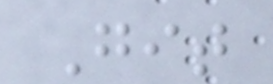Git
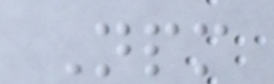Npm
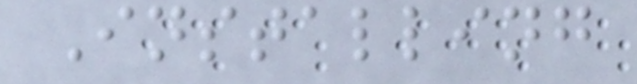Installing
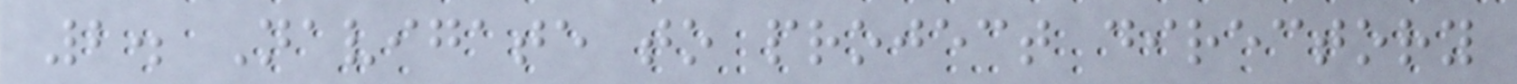2. Navigate to project directory
